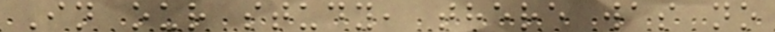In our study, there was no
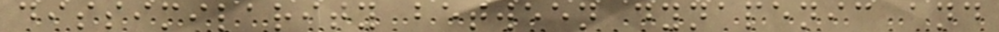dissimilarity between dynapenic and
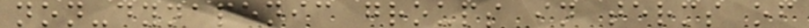non-dynapenic groups in terms of
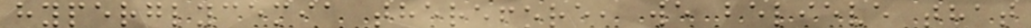hyperglycemia therefore, we believe that
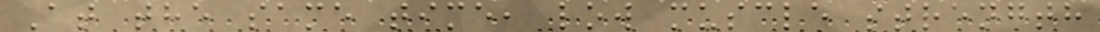At the same time, low muscle strength
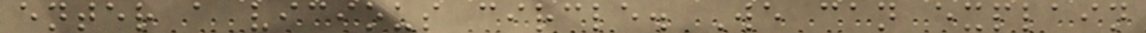enter a vicious circle. We can explain
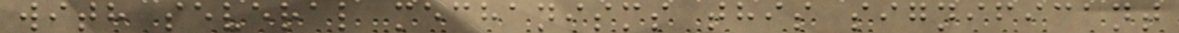with several mechanisms this significant
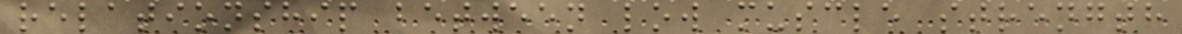relationship between low muscle strength
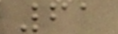61
